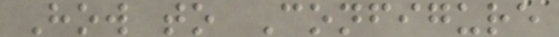How to Configure
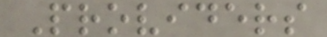Providers
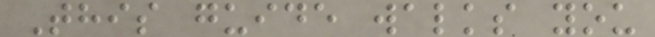This guide walks you
